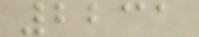2231
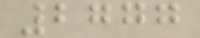2777
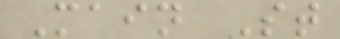Main St
